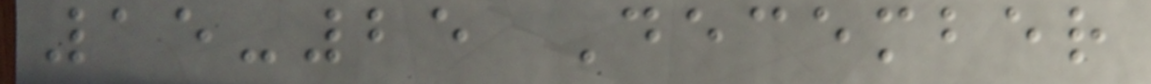15-25 December
